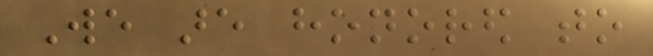We are honored to
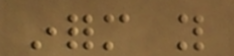inform you
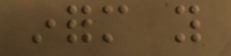inform you
